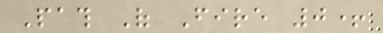Path Of Fire 0+
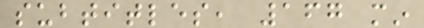subtitles, 167 min
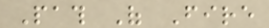Path Of Fire
